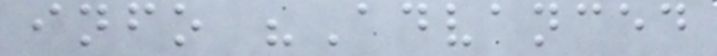info "Advanced
